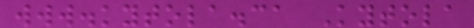www.kytola.ca Kytola
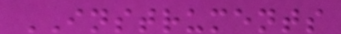INSTRUMENTS
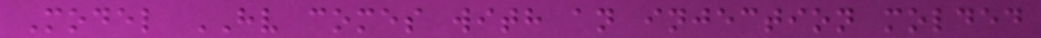Model HV comes with an injection molded
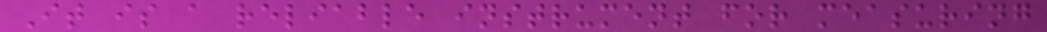It is a reliable instrument for measuring
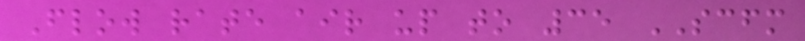Flow rate air up to 35 SCFM
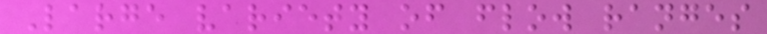Large variety of flow ranges
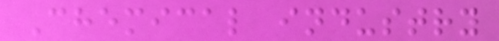Chemical industry
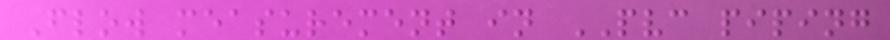Flow measurement in PVC piping
